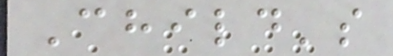Child's
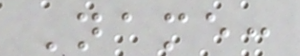Name:
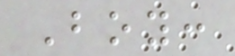Boy:
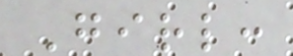Girl:
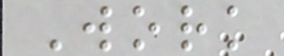Work
